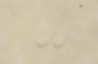-
